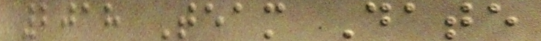2018 Team Date
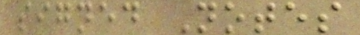signed Notes
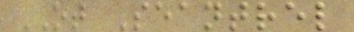OT Seantrel
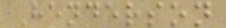Henderson
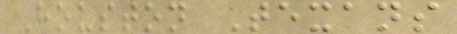Houston Texans
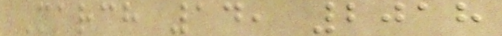March 14, 2018
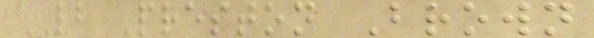LB Preston Brown
